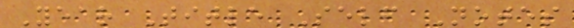Year Title Self Notes
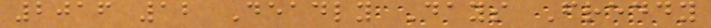2016 12 Deadly Days Freddy
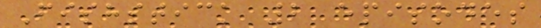Fishstick 2 episodes
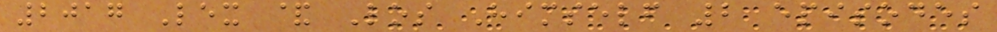2017 Lex & Los Himself 2 episodes
